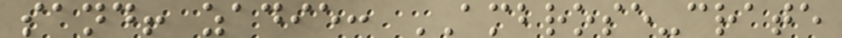sand! zadie: AMBROSE-crate
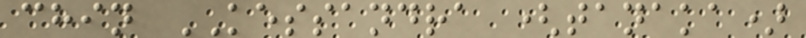chin KESSANDRA (tanaka)
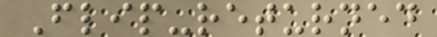Flip-returned
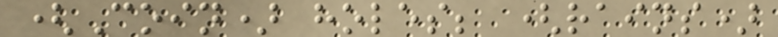(Coin) holes; (rains)
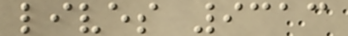lives 9313
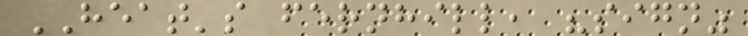HEAT's fernhill, "sign"
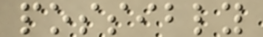possibly
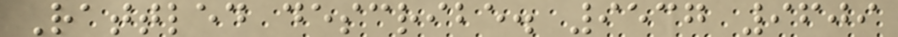Rattled describe. 9537 9609
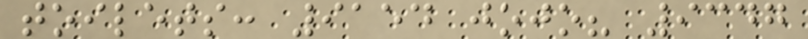toilets: 9154 jojo? 9347
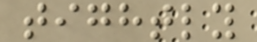tightly
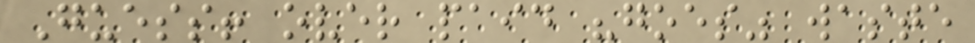Guess! over paid "goes" waste
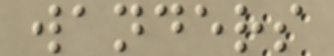wanders
